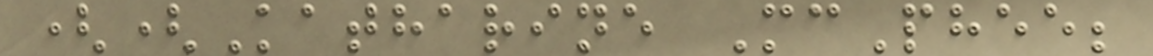((Katharine McPhee;
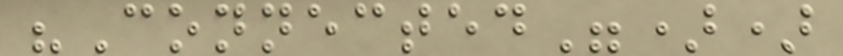"Connected"))
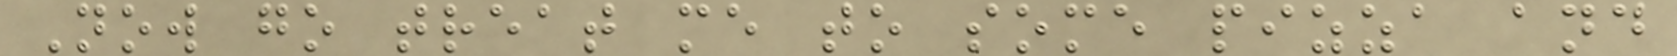Now go treat me to some pizza and
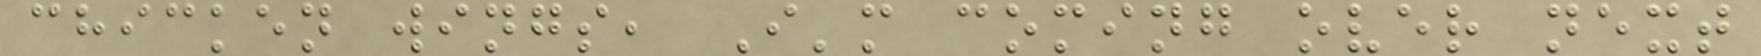chicken wings, I'm coming over next
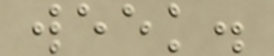week.
